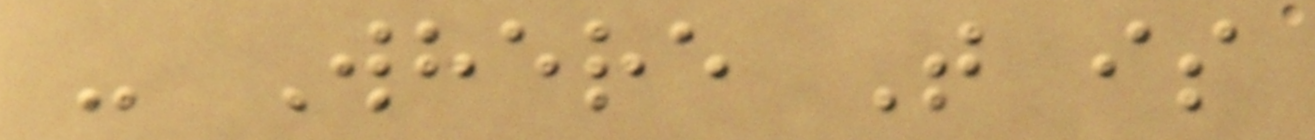- Where T is
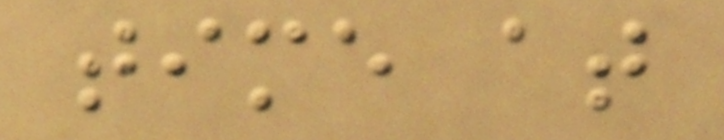time at
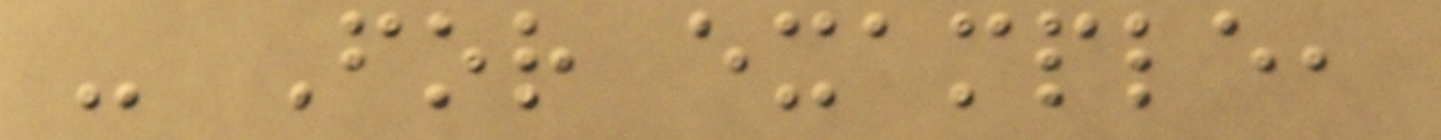- For example,
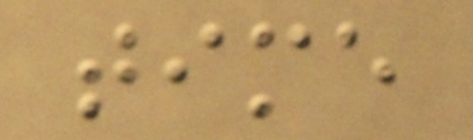time
